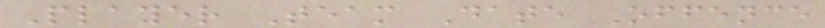Player Team Date Offence
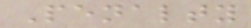Penalty
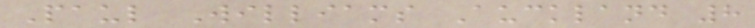Paul Williams Auckland 8
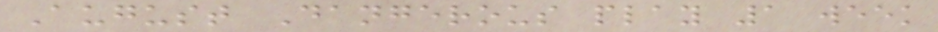August Dangerous play 1 week
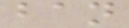ban
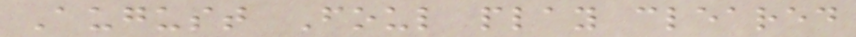August Foul play cleared
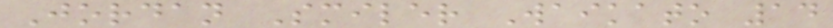Jordan Smiler Waikato 14
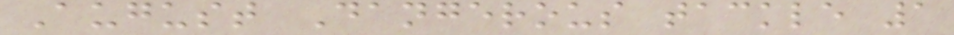August Dangerous tackle 1
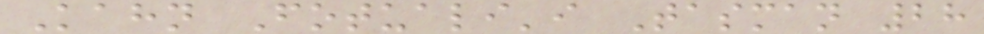Kahn Fotuali'i Tasman 28
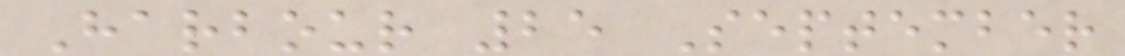Harbour 25 September
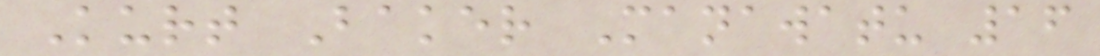Kurt Baker Manawatu 16
